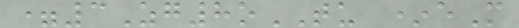=3Zg8oTU *eM
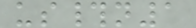us#n1
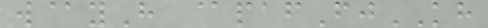w@yH @pafFjKH
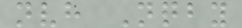nvh Nqby
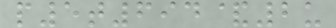p5t694&2u
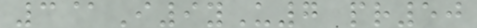3@I9yU7 pr50
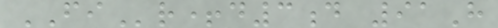FIr+d3d 91H
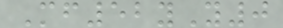Mf52yY0
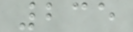235
